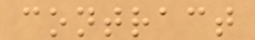contract
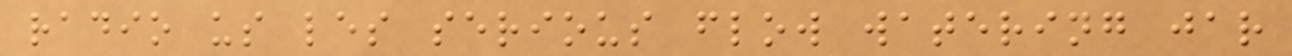radio us les serious flow watering jar
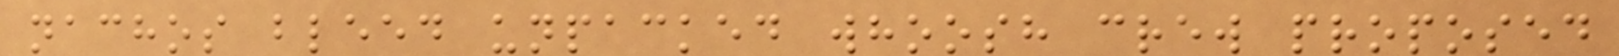nachos bleed unpacked whoosh crew proposed
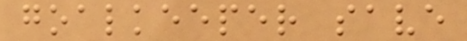goalkeeper save
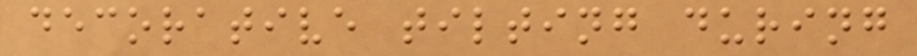decorative tilting during
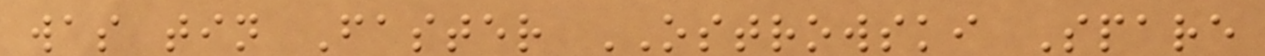was tin Faster OSTROWSKI Spare
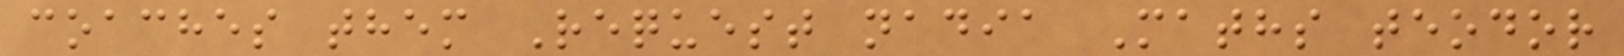coaches them Request nadia Maths teodor
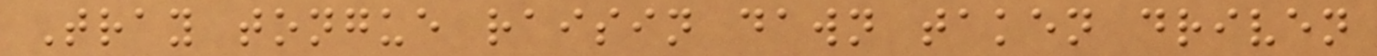Tray tongue raisin dawn taken driven
